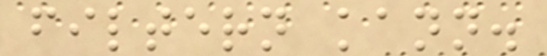filtern kann.
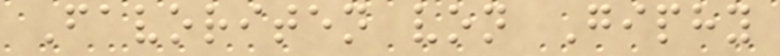Favoriten von Giphy
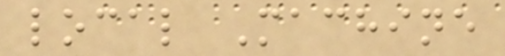local Machine
